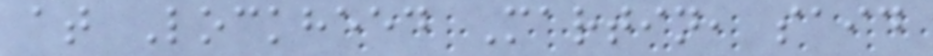at Lockheed Martin, said
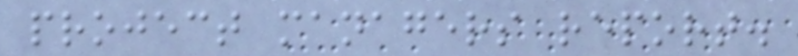project managers report.
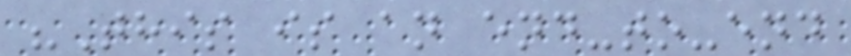"This is an end-to-end
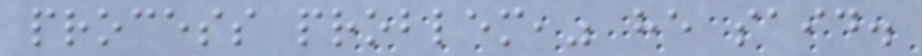process problem," he said.
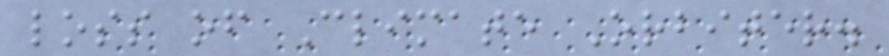loss of Climate Orbiter.
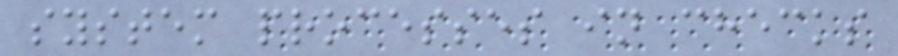system processes in checks
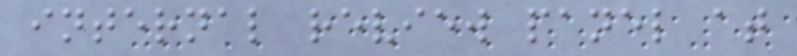internal review panel at
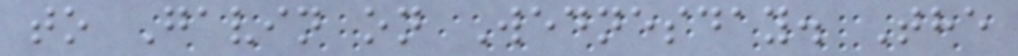to Gavin on Wednesday. The
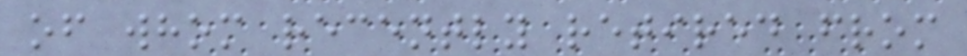of whom recently retired from
